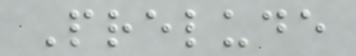Prelude
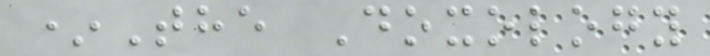*The Doxology
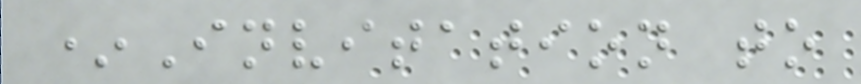*Invitation to
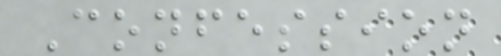Confession
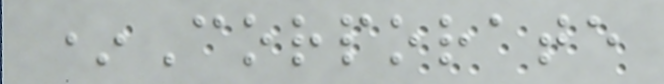*Corporate
